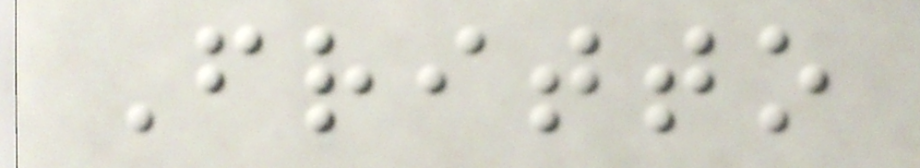Fritto
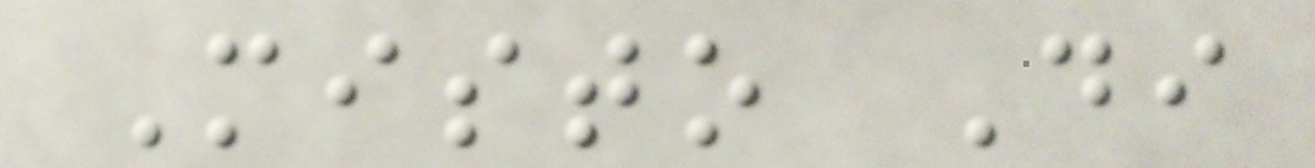Misto Di
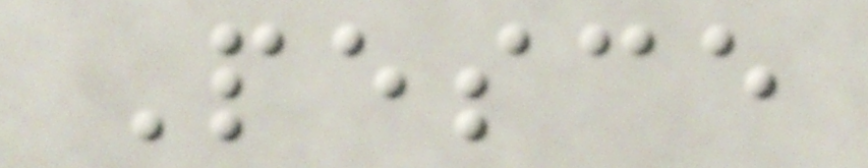Pesce
